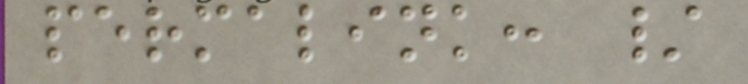permalink: /
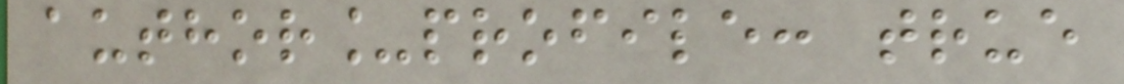author_profile: true
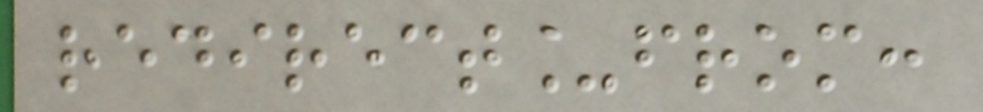redirect_from:
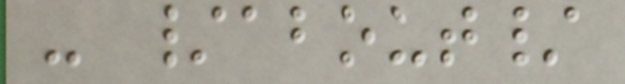- /about/
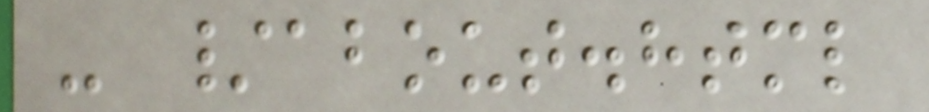- /about.html
